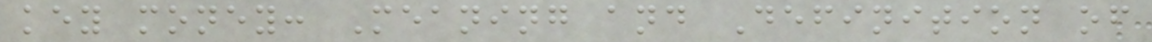key money: Meaning and Definition of
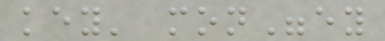key' mon"ey
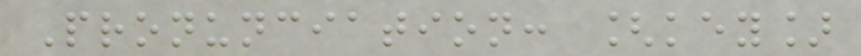Pronunciation: [key]
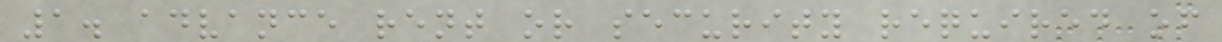1. advance rent or security required of
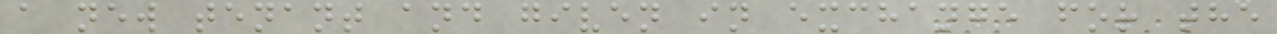a new tenant and given in exchange for the
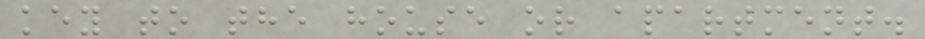key to the house or apartment.
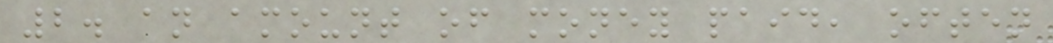2. an amount of money paid, often
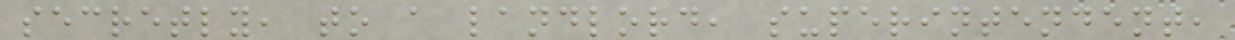secretly, to a landlord, superintendent,
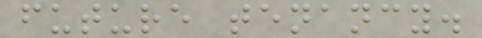future tenancy.
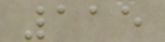115
